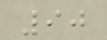90
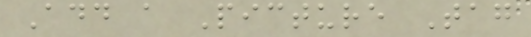Add a Picture Tag
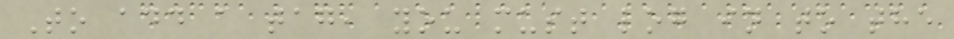To add a tag, you must log in to the
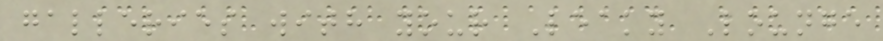galleries with your Leaky Lounge
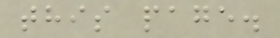this page.
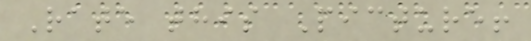Rate this Picture!
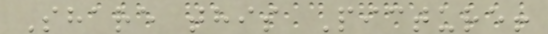Share this Picture!
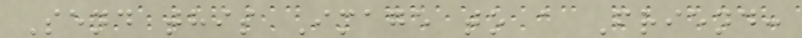Send this Image to a Friend:
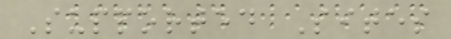Supported Sites
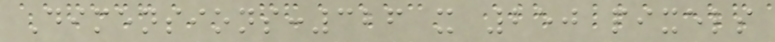Dimensions:326 x 250 pixels
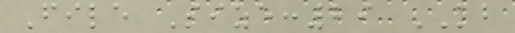File Size:29 KB
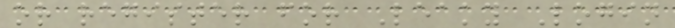or register for Leaky Login
